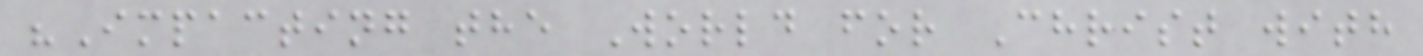"Impacting the World for Christ with
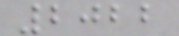2022
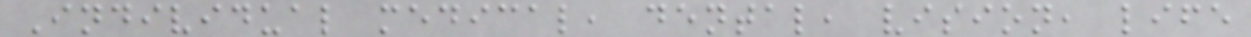Individual medical, dental, vision, life
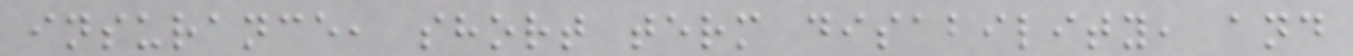insurance, short term disability, and
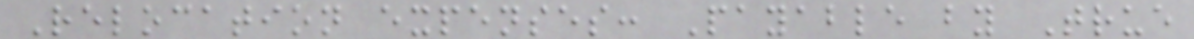Relocation expenses: Payable by True
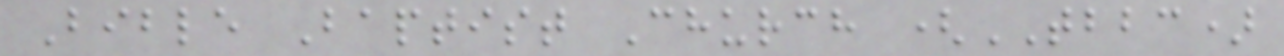Bible Baptist Church (TBBC)
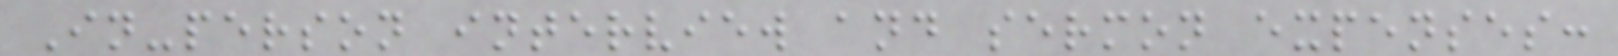In-person interview and sermon expenses:
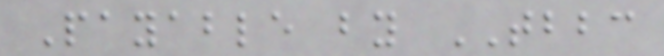Payable by TBBC
